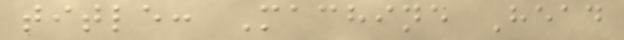title: Machine Head
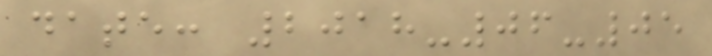date: 2018-06-05
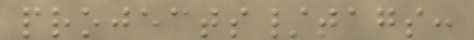projects/tags:
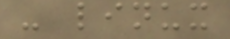- linux
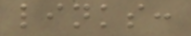links:
